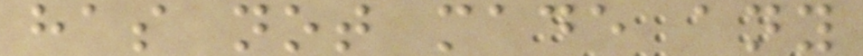has not made any
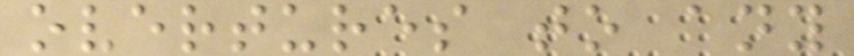overtures to any
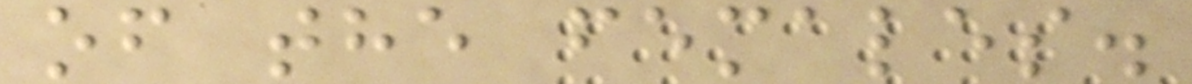of the females.
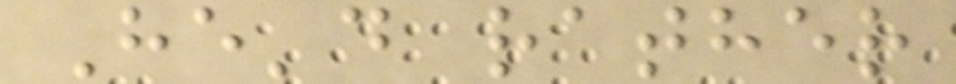He'd rather
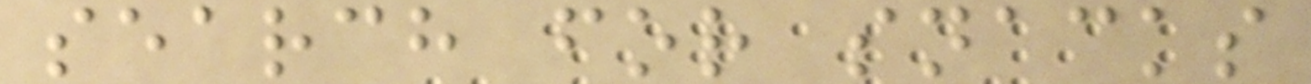search for snacks
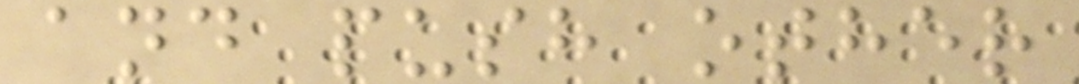and push other
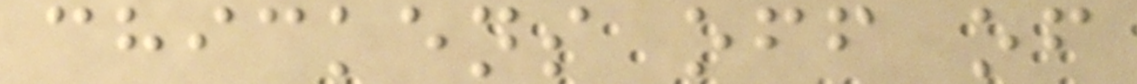chickens off of
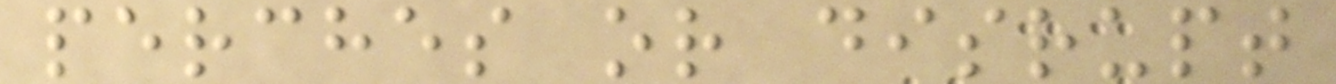perches or disrupt
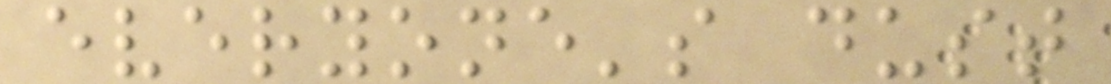everyone's dust
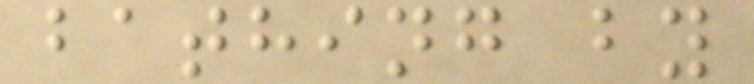bathing by
